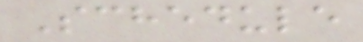Schedule
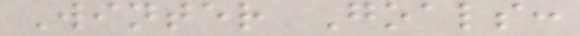Winter Goals:
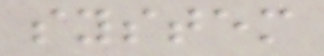system
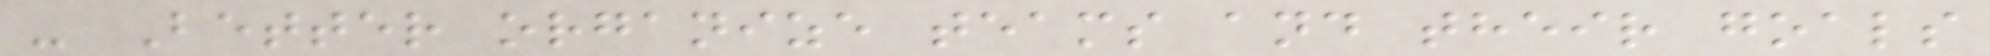- Better organize teams and their goals
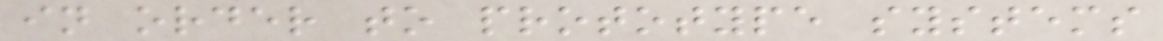in order to prototype systems
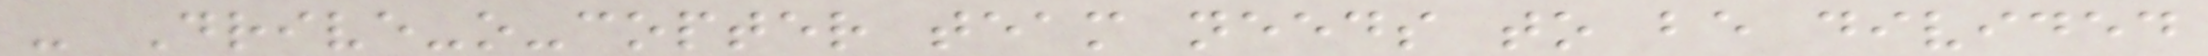- Drive-o-copter team needs to be divided
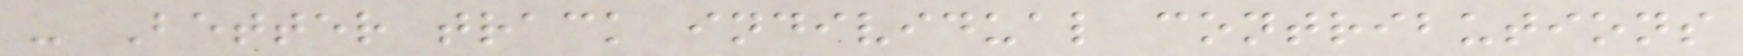- Better track individual contributions
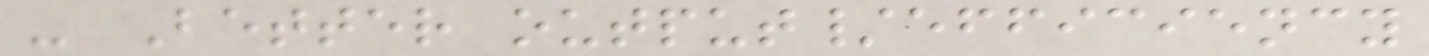- Better output/efficiency
